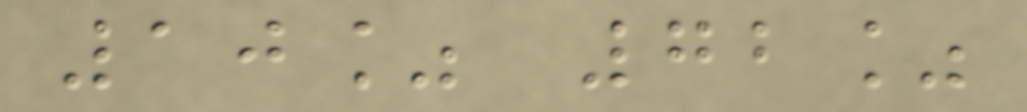10% 72%
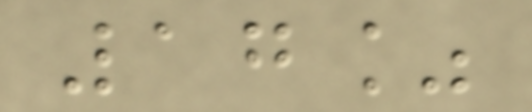17%
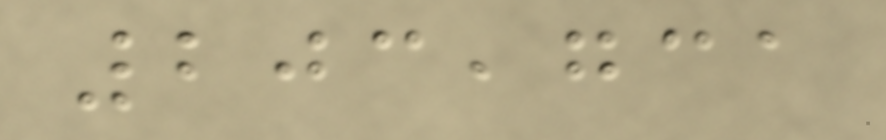203,731
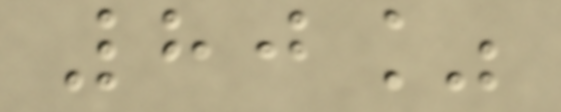80%
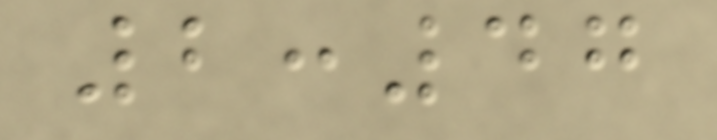2:47
